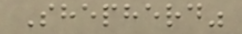Shepherd"
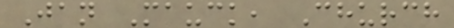Jan Mauck, Church
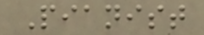Pianist
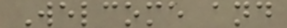Welcome and
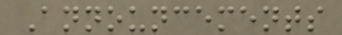Announcements
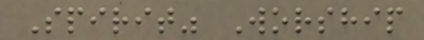Spirit" Worship
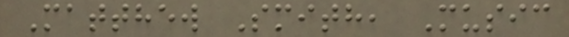Matthew Smith, Music
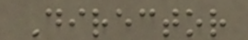Director
